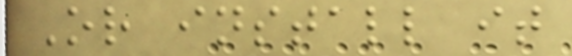Or install it
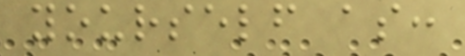yourself as:
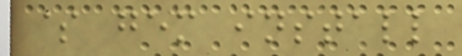$ gem install
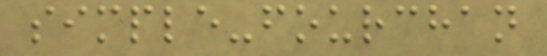simple-fourchan
